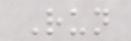Run
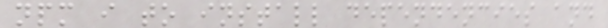npm i to install dependencies and
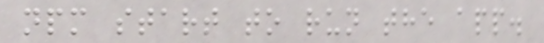npm start to run the app.
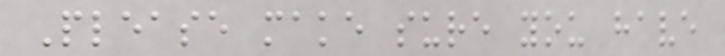Please make sure you have
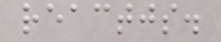reactjs.
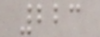223
